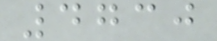4730
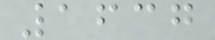1637
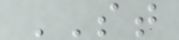ST
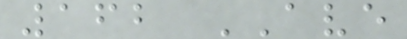162 AVE
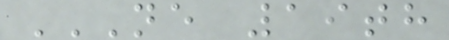NE 19TH
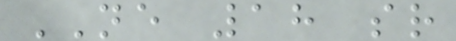NE 18 sr
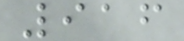916
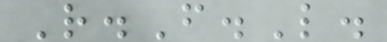R.F.L.
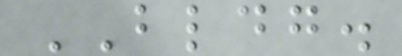BLDG.
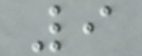9
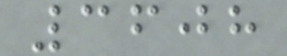3608
